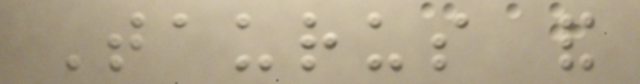Taurus and
